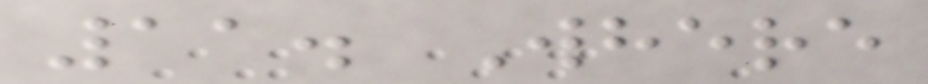11. Where
